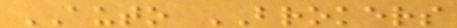AUTO BROKERS
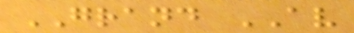GRAND AV
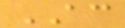AC
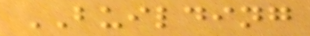BUILDING
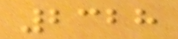2328
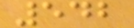542
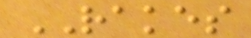RAKES
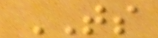TS
